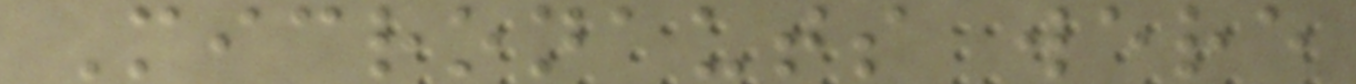Micronauts were
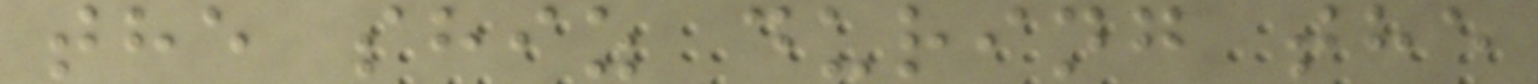the shiz during the
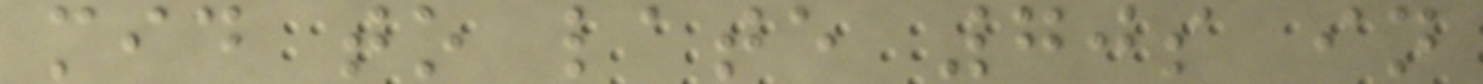mid to late 70s in
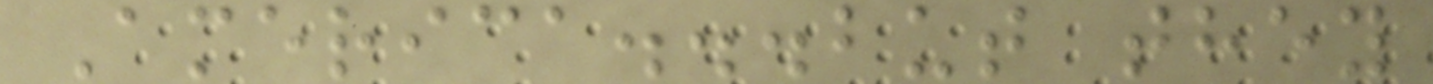America...but they
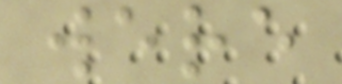were
